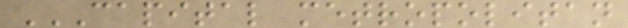CAPITAL METROPOLITAN
